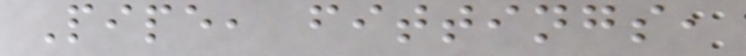Pipe, fittings,
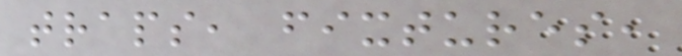traps, fixtures,
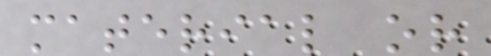material or
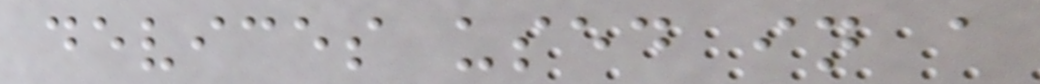devices used in a
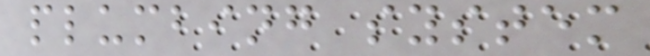plumbing system
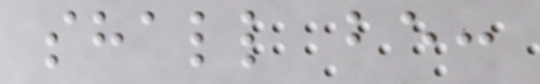shall be:
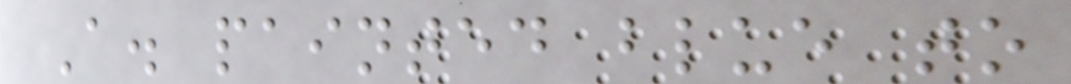A. painted blue to
